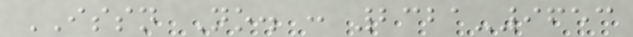ISSN No. : 2321-9653
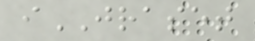iJRASET
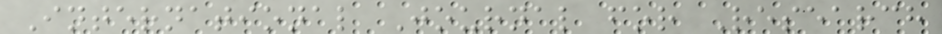International Journal for Research
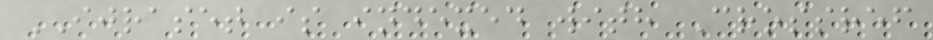IJRASET is indexed with Crossref
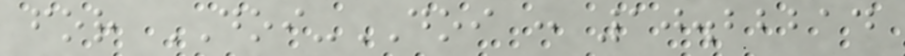for DOI-DOI : 10.22214
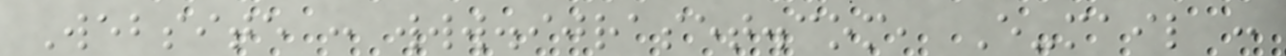Website : www.ijraset.com, E-mail :
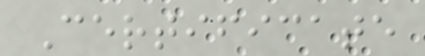Certificate
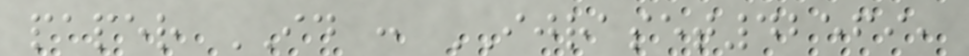paper ID : IJRASET42569,
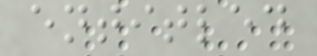entitled
